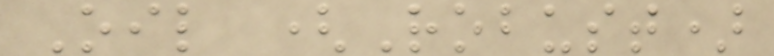Oil (Robust)
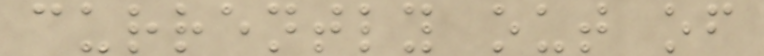currently out of
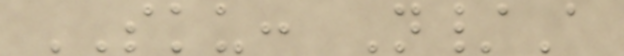SKU: N/A
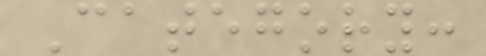Category:
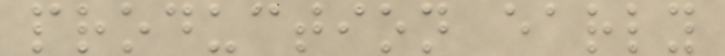production early
